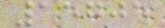15705
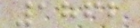1862
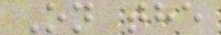On the
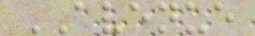AVENUE
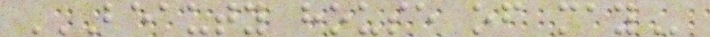BEAUTY HOUSE OF MAY
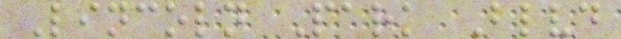Lincoln Park Blvd
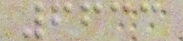6633
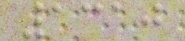1310
